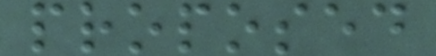proposed
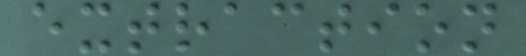extraction
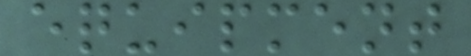equipment
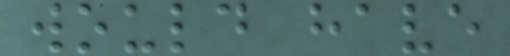would have
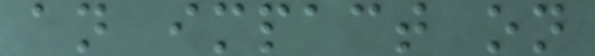an impact on
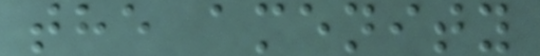the amenity
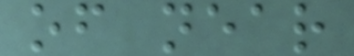of near
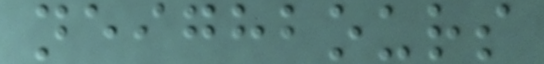neighbours
